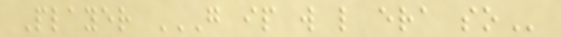Player G IP W L ERA SO
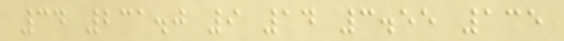34 231.0 9 14 3.55 135
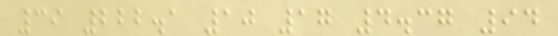39 222.1 10 17 4.37 94
